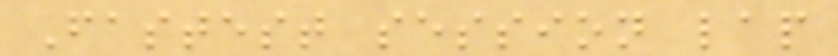Fastest session lap
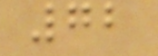72
